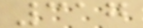317
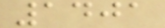1401
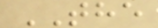THE
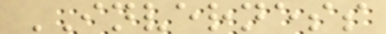INVERNESS
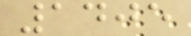1405
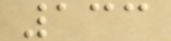133
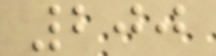200
